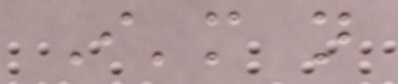I'm not
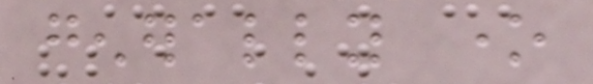generally one
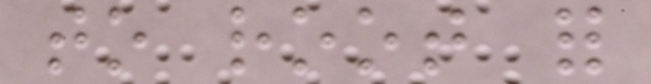to root for
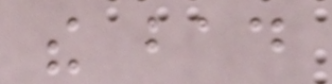the bad
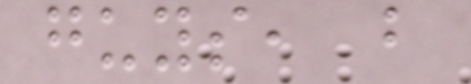guys, but
